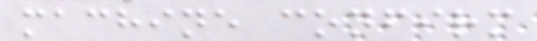machine confirm
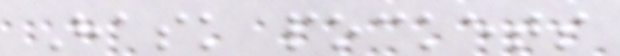Hask pockets
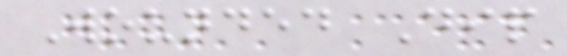Wounded Dip
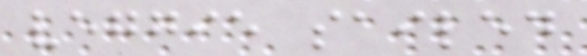veggie sailed
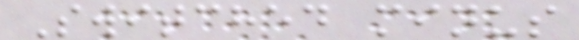Switched minus
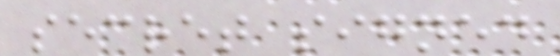secret signed
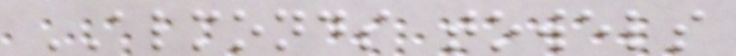ALMONDS towels
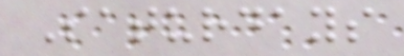Saturdays
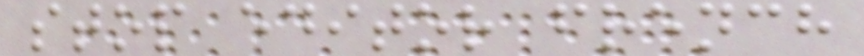stop editor french
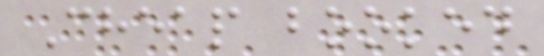Cheap booked
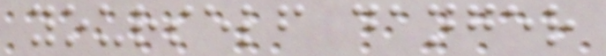yourself danger
